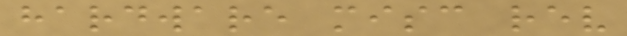hardware misc rev
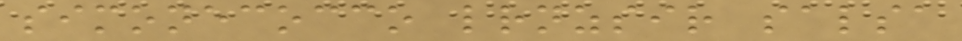simonecocco lrnzsir salsa
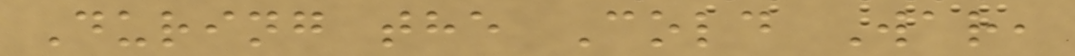During the Cold War,
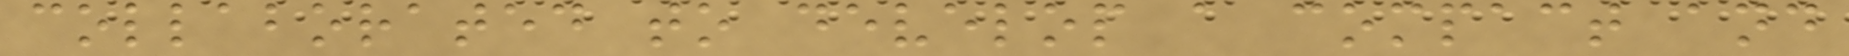collaborated to develop a compact and
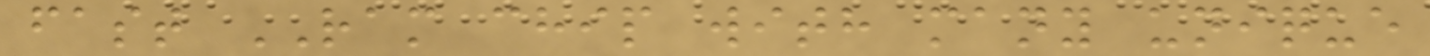fast RAM chip with many unique
